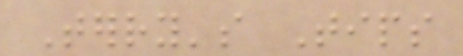Terry's Tips
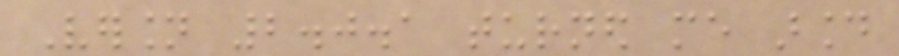Version 2.0.1 turned me around
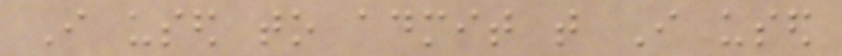I used to admit that I used
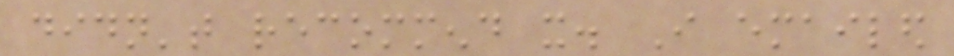didn't recommend it. I emailed
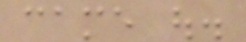came out.
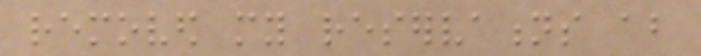removed my reservations about
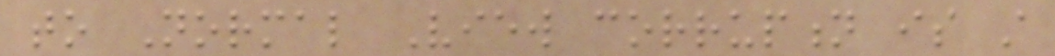to Normal View corruption is still
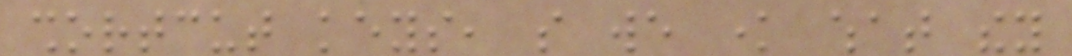shortcut keys, so we know what they
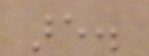are.
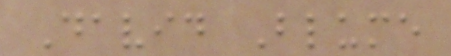David Blume
